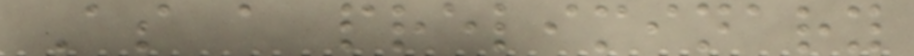As a preliminary
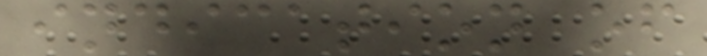indication of
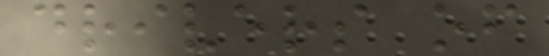drivers of
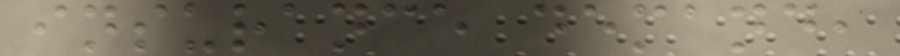insurance demand,
